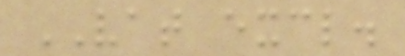VAT excl.
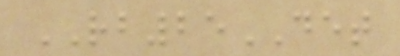RB25DET
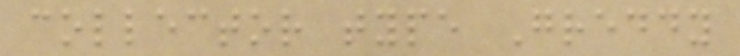collector type Greddy
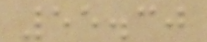55.30
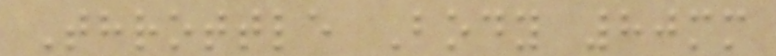Throttle Body 80mm
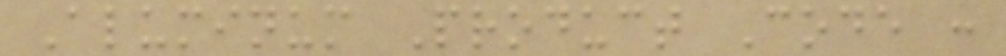Aluminum Product Code :
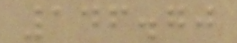146.70
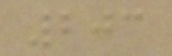203
